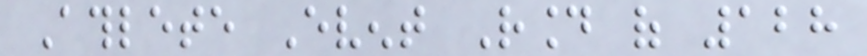Athlete Event Round of 128
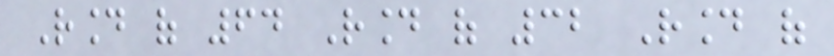Round of 64 Round of 32 Round of
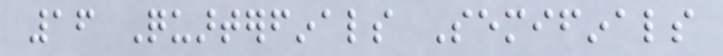16 Quarterfinals Semifinals
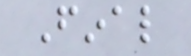Final
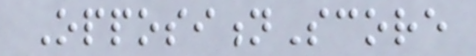OppositionScore
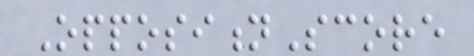OppositionScore
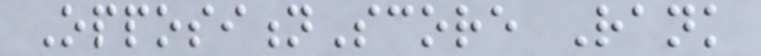OppositionScore Rank
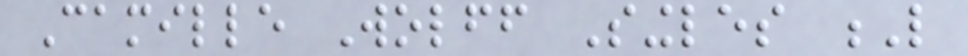Camille Wolff Singles L
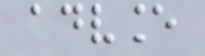advance
